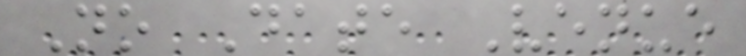No Date Venue
